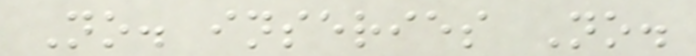No. inseries No.
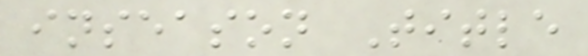inseason Title
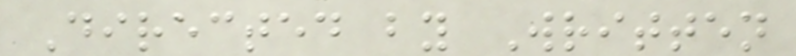Directed by Written
